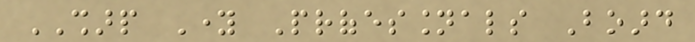SHARP Young Professionals Board
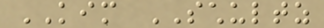KIM SCHULTZ
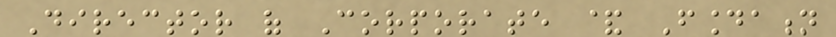Director of Corporate & Foundation
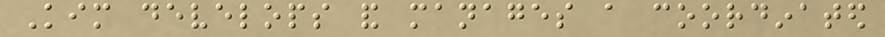Kim develops and manages a coordinated
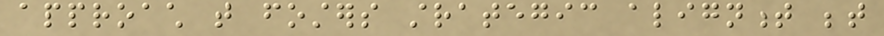approach that fosters strategic alignment between
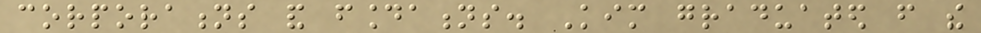corporations and foundations. Kim graduated from the
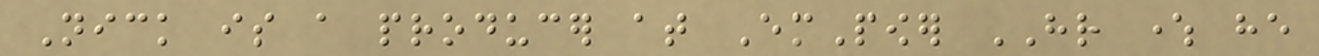Nick is a producer at EmPower HR where he
